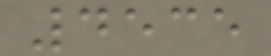4535
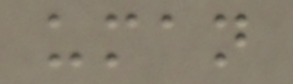uman
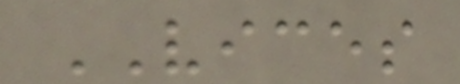VICES
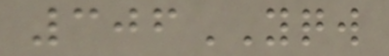306YQW
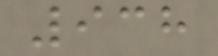938
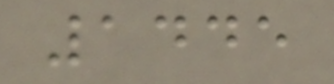1445
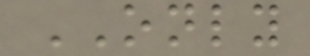ONLY
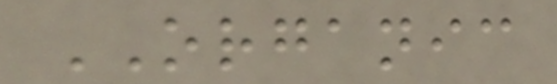ORGANIC
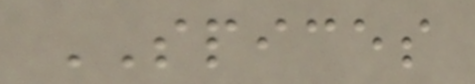SPICES
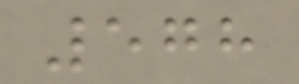578
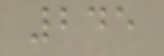245
